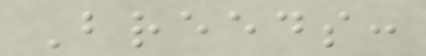Breeds:
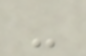-
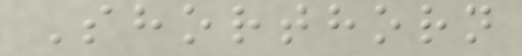Shorthorn
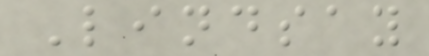Lindsay
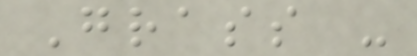Grass -
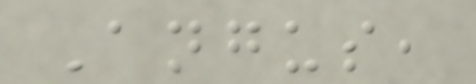Angus,
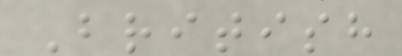British
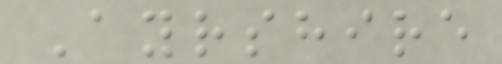Ayrshire
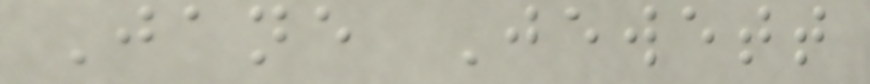Jane Jewett
